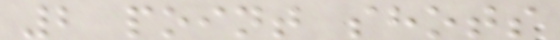2 point shots
